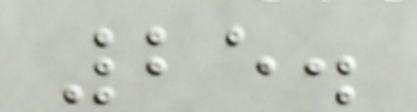25.
